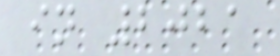in 2021
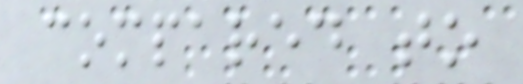compared to
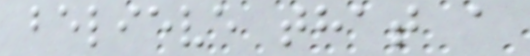believe that a
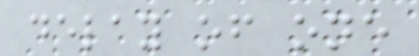delay of one
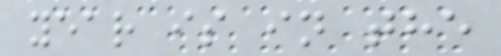year is in the
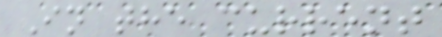In the current
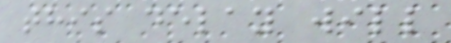this delay will
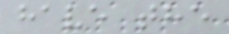have the
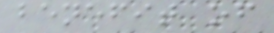benefit of
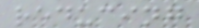reducing
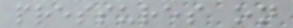pressures on
